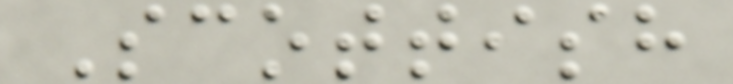Scottish
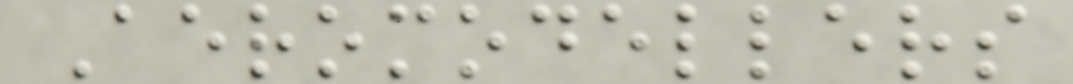Aeromodellers
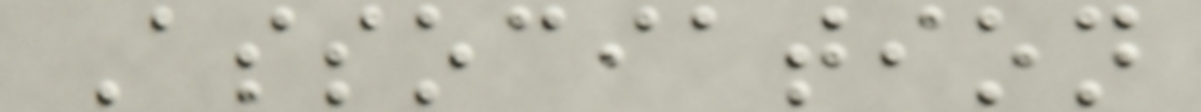Association
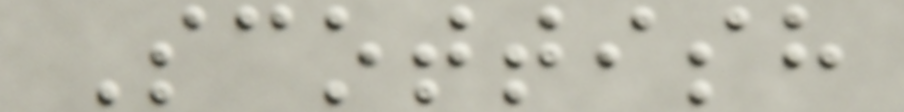Scottish
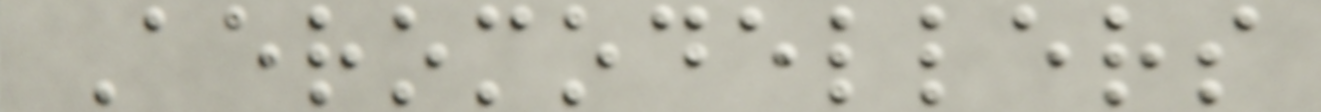Aeromodellers
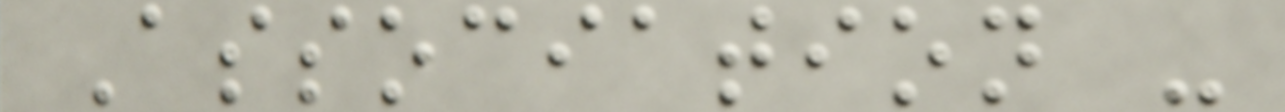Association -
